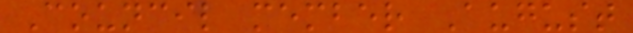Council member August
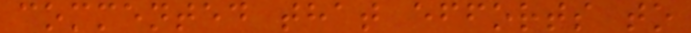commented that efforts to
